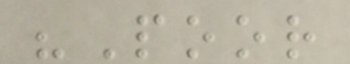"Poor
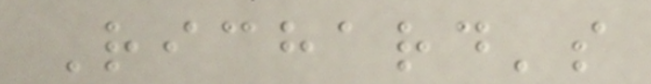Richard's
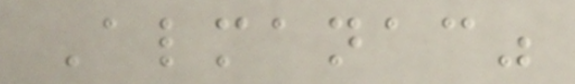Almanac"
